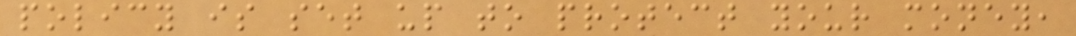policy is set up to protect your money,
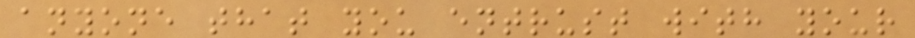anyone that you entrust with your
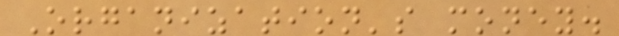Organization's money.
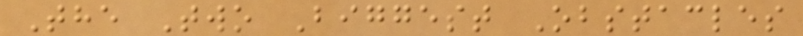The Two Biggest Obstacles
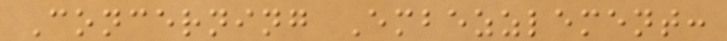Concerning Embezzlement:
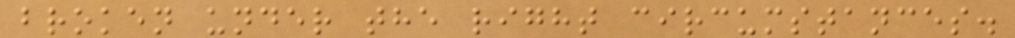broken under the right circumstances.
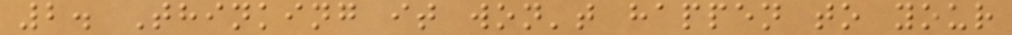2. Thinking it won't happen to your
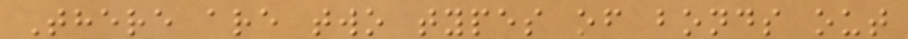There are two types of bonds out
